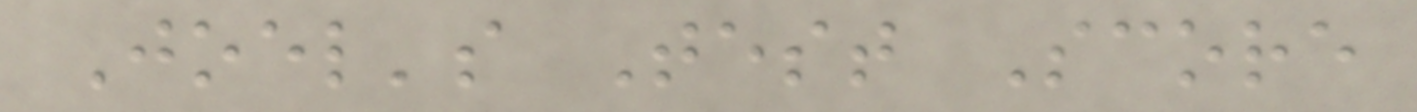Joel's Test Score
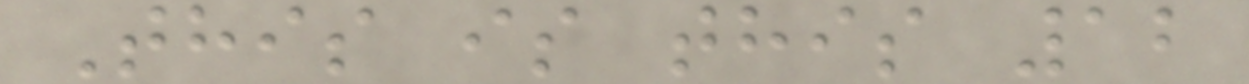This is this 12
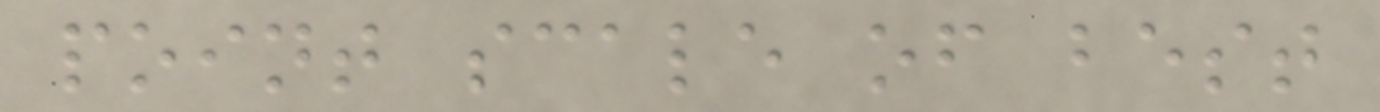point scale of best
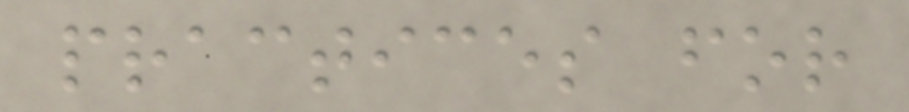practices for
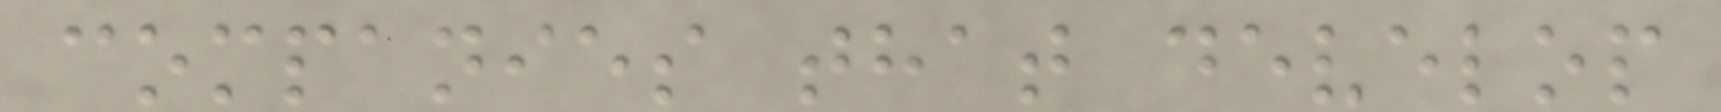companies that develop
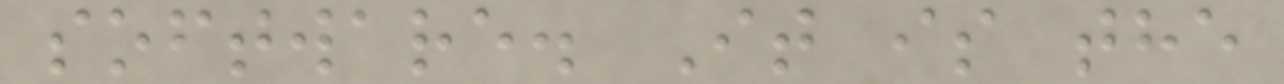software. It is the
